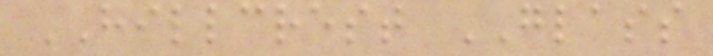HILLCREST GLASS
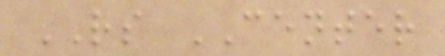RS CENTER
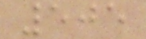505
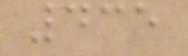435
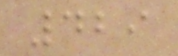429
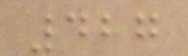427
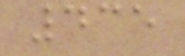435
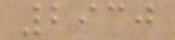2930
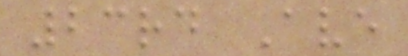23rd Ave
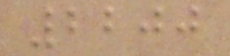2200
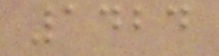1424
